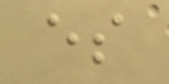es
